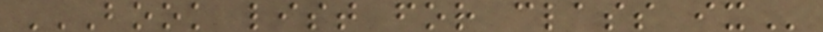BOOK LIST FOR CLASS IX
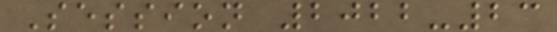Session 2022-23
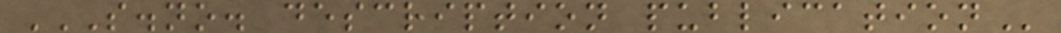S.NO. DESCRIPTION PUBLICATION
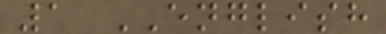1 ENGLISH
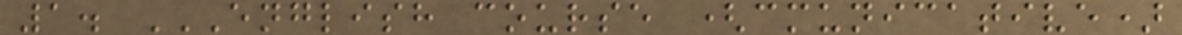1. ENGLISH COURSE (CMUNICATIVE)
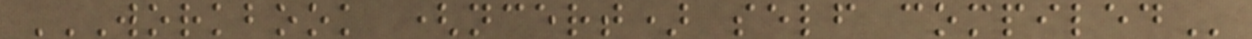WORKBOOK (NCERT) SELF COMPILED
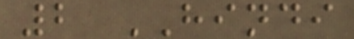2 HINDI
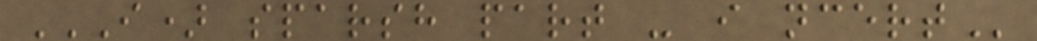I) SPARSH PART - I NCERT
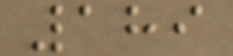189
